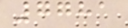7781
